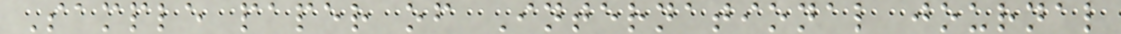Sample paper of International journal
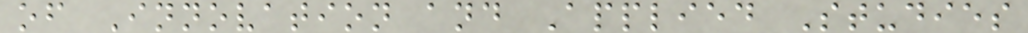of Innovation and Applied Studies
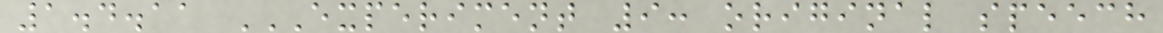1.4.11 EXPERIMENT 9: ORIGINAL SPEECH
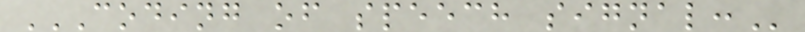CODING OF SPEECH SIGNAL:
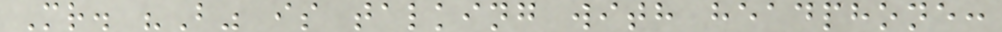Mr. "B" is talking with headphone:
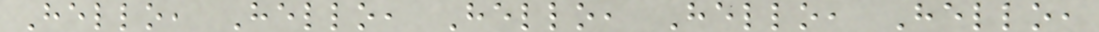Hello, Hello, Hello, Hello, Hello,
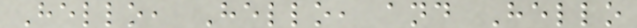Hello, Hello, and Hello
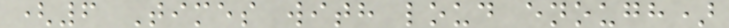(6 Times with loud enough)
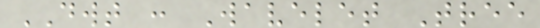DWT : Wavelet Tree
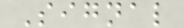Signal
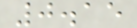0.15
